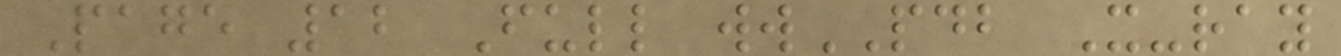Page 12 Full wwPDB X-ray
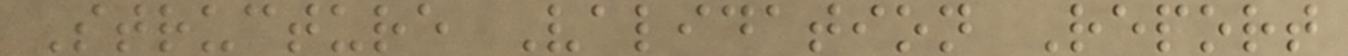Structure Validation Report
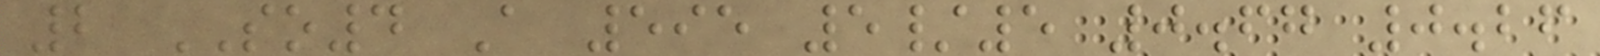2 SO4 A 595 5/5 0.67 0.26
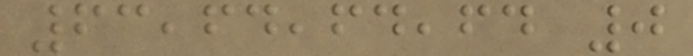63,64,64,64 0
